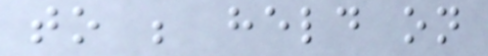to be held on
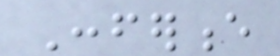Conference
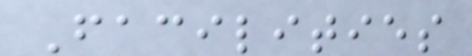Facilities
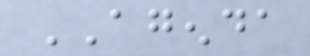AGENDA
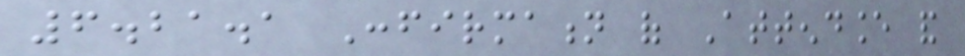6.21.1 Confirmation of Attendance and
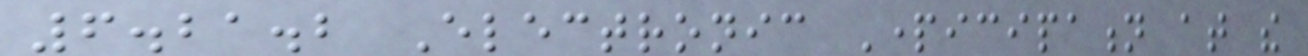6.21.2 Electronic Participation at the
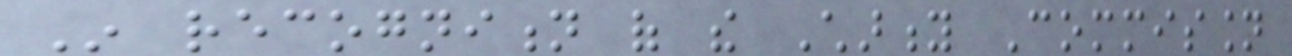In recognition of the Charity Commission
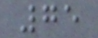75
